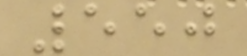550
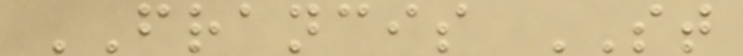FRANCIS ST
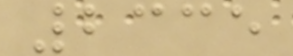2335
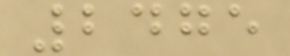2475
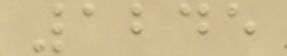1245
